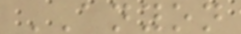ANYON
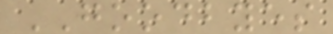GOODBYES
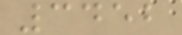3452
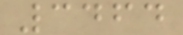3464
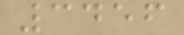3456
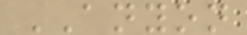ANYON
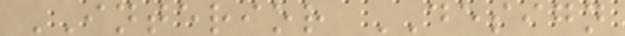INTERIOR DESIGN
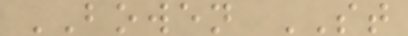BOWEN ST
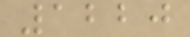1220
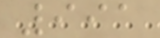991
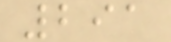291
